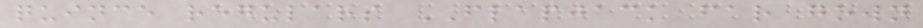quince regulars FLAPJACK far gown
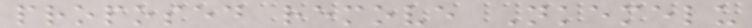proposed remove Nkemelu
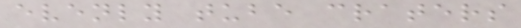evenly tube craters
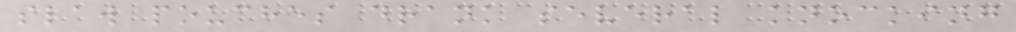slaw pouches drank several knocking
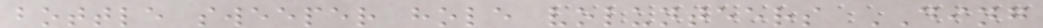bottle sweeper hole volunteers DING
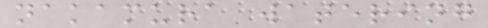nakamura watering
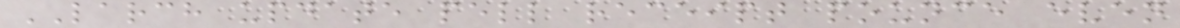LARCH update pell receipt pounce even
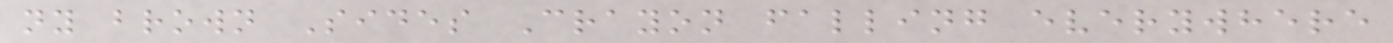ny brown Sides Crayon falling everywhere
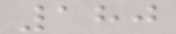180
